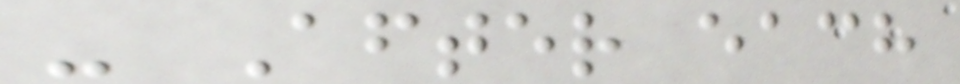- After each
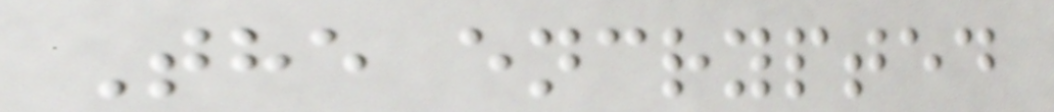The encrypted
